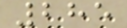285
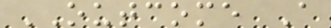OUTCOME A
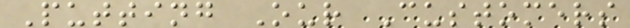Putting Our Customers
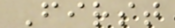First
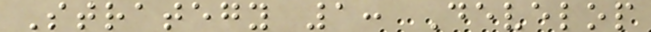Strategy 1: Develop
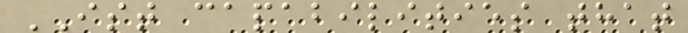IST capabilities that
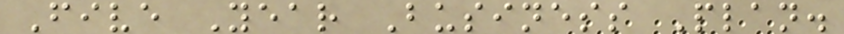Five Year Business Plan.
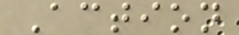Action
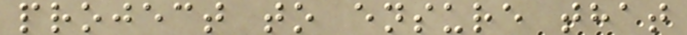project to ensure that
